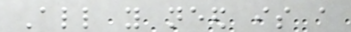All you need is a
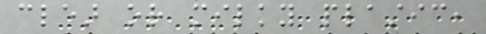clear or milky plastic,
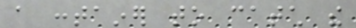a container to catch the
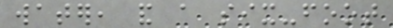water, and a six-foot
